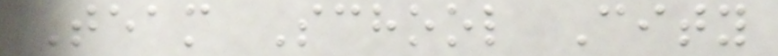Team School City
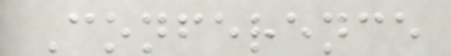Conference
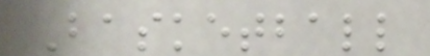Basketball
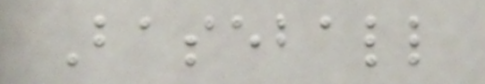Baseball
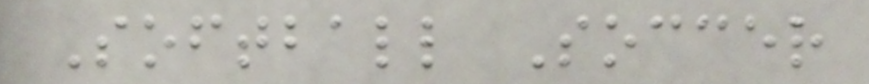Softball Soccer
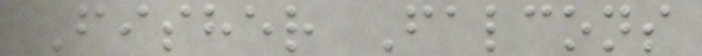Fisher Falcons
